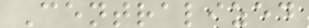Centralized
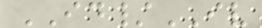ID/IV
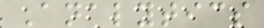Analytics
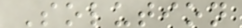Solution
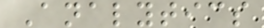Analytics
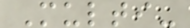Multi-
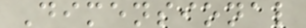Dimensional
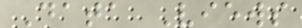Data Views
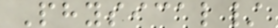Physical/
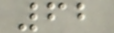62
